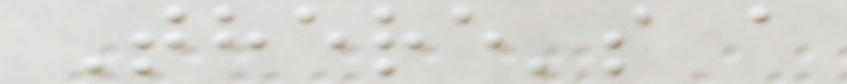There's a
